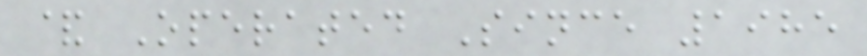& Operated Since 1985
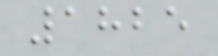1825
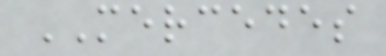MERCEDES
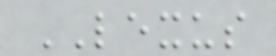LEXUS
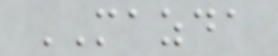MAZDA
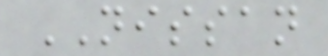NISSAN
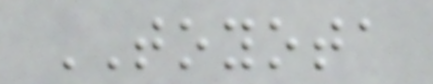TOYOTA
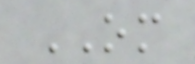OM
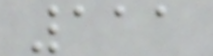111
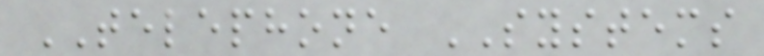TELEPHONE SYSTEMS
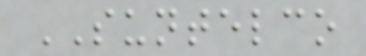SUNTELCO
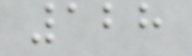128
